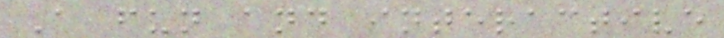A fun and interactive
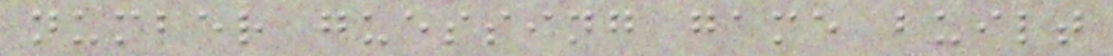number guessing game built
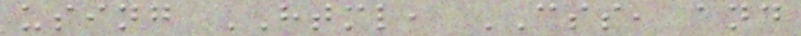using HTML, CSS, and
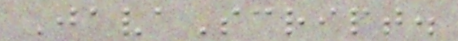JavaScript.
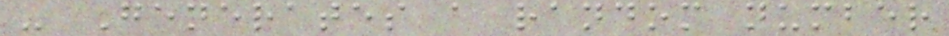- Generates a random number
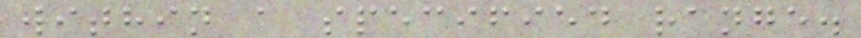within a specified range.
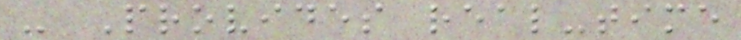- Provides real-time
